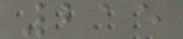215
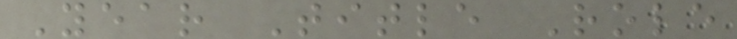Year Title Role
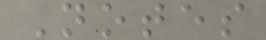Notes
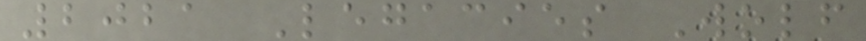2021 Legacies Wolf
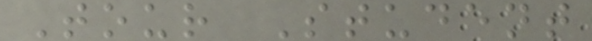Tour Student
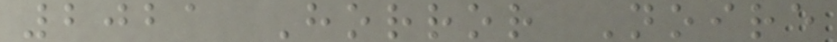2021 Horror Noire
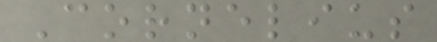Cornelius
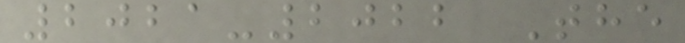2021-2022 The
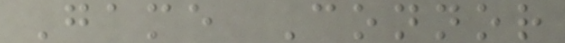Game Connor
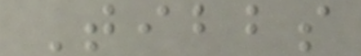Tibbs
